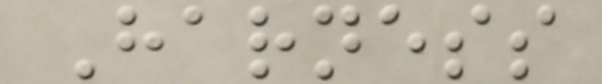Harness
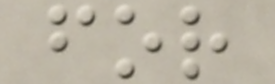for
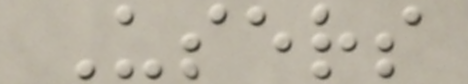Users
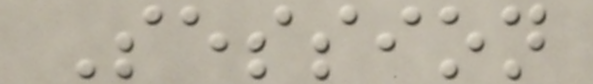Session
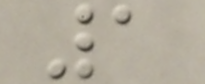1
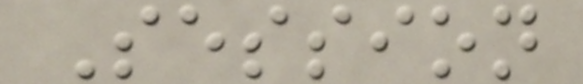Session
